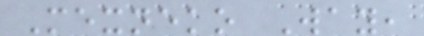Mexneko Way,
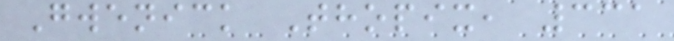Gwenick Thopix, 331
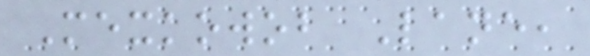Mexkowob Lane,
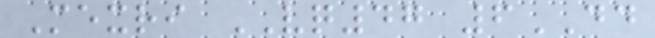Mexri VQ47 6DD
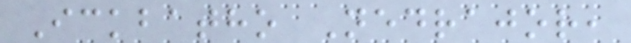Ickbatho Nedrajor,
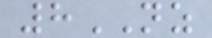8NZ
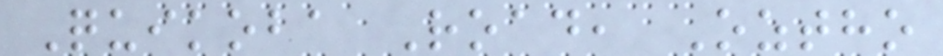Quikoba Road, Oztho
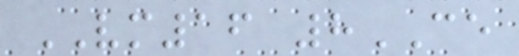VM16 8CE
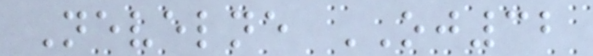Nevelne OJ32
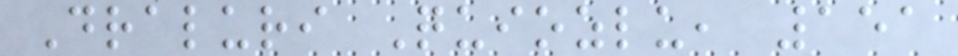Draluri Quiozlu, 151
